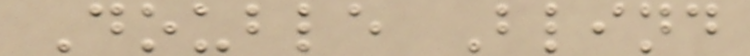Double Blind
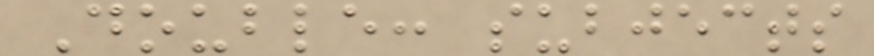Double: subjects
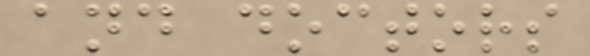and doctors
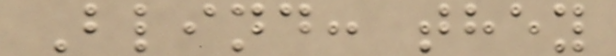Blind: they
